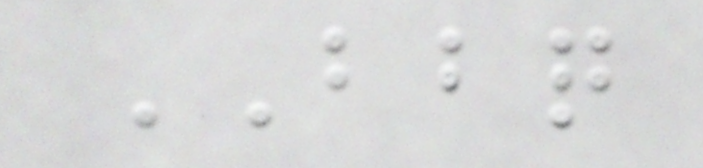BBQ
